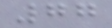77
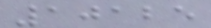10125
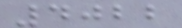4022
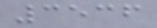3536
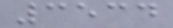3534
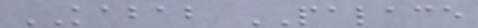KABAB PALACE
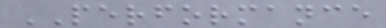PERFORMANCE
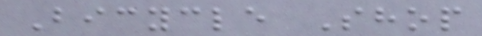Bicycle Shop
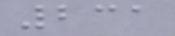231
